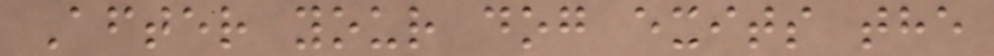After your dog exits the
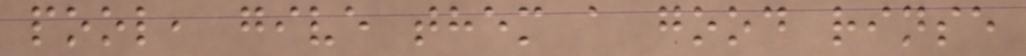pool, give them a good rinse
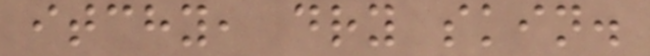itchy, dry skin.
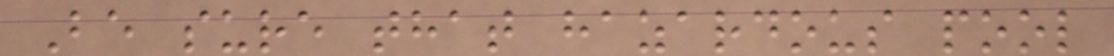Be sure that hazardous pool
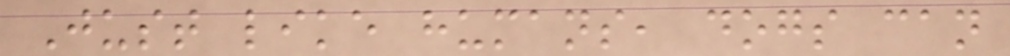Just like humans, dogs can
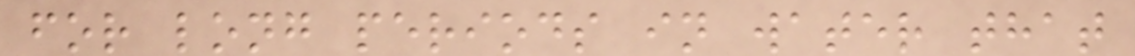for long periods in water that
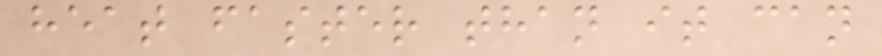heat faster than it can
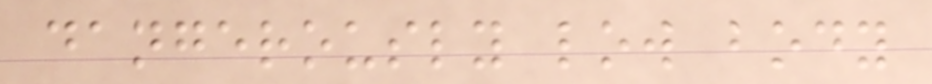dangerously low body
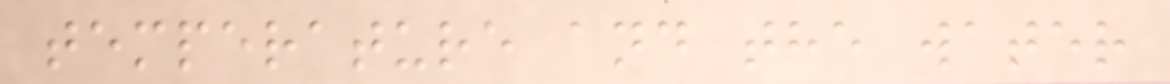temperature and the water
